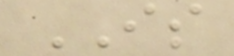IS
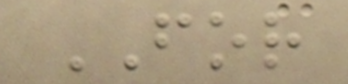FOR
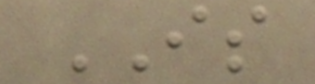IS
